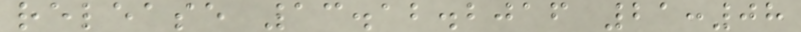release 13.12.2016 21:08
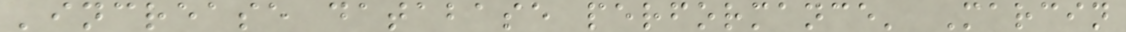'increase database performance' Marcin
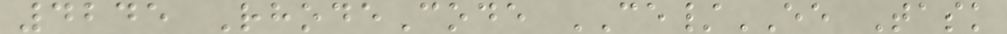4245 RhodeCode CE/EE Task
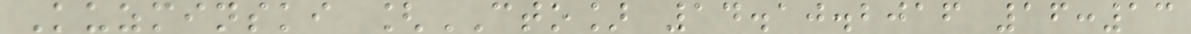Kuzminski [CTO] 14.10.2016 16:13
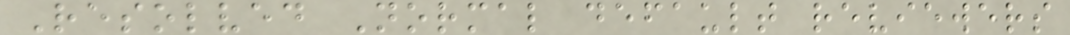Resolved Normal default reviewers
